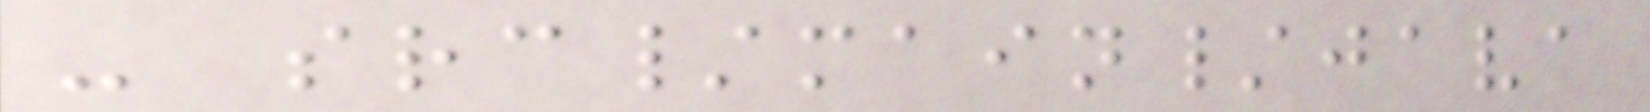- src/main/java
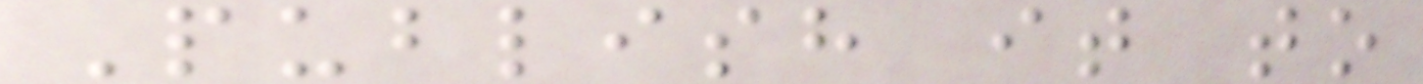Publish it to
